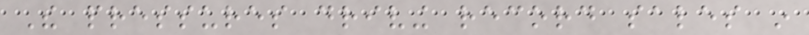The pressures driving record sales in
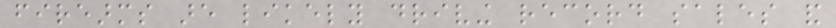firearms are likely driving record sales and
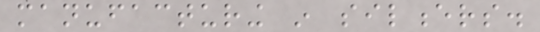manufacturing in silencers.
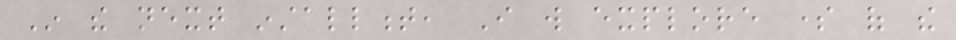In the next installment, I will explore some of the
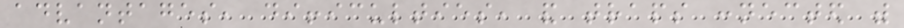advantages, difficulties, and traps connected with
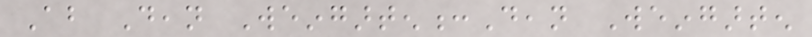About Dean Weingarten:Dean Weingarten
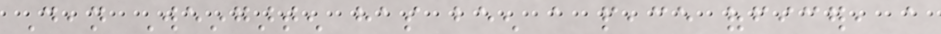Dean Weingarten has been a peace officer, a
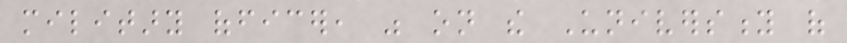military officer, was on the University of
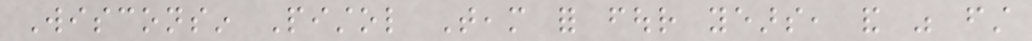Wisconsin Pistol Team for four years, and was first
